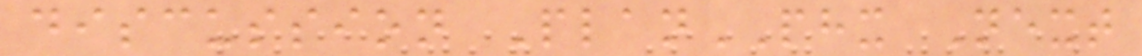discussion PlanPHX Next
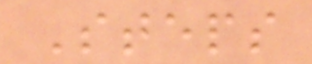Steps
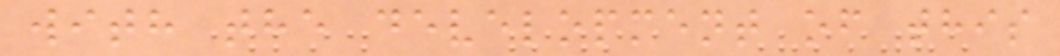with the development of this
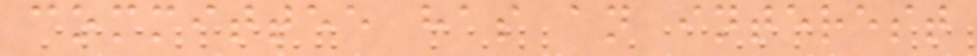committee has an interest
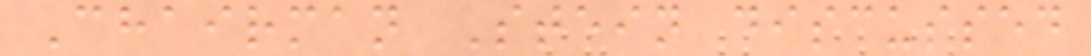Chairman Stein discussed
